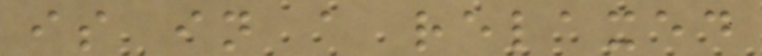is in a relaxed
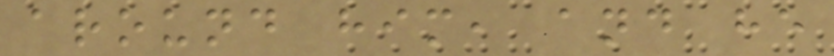around him, and he
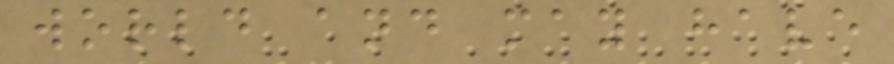world and may have
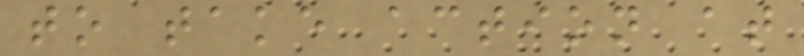to take action at
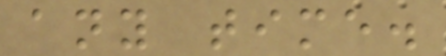any time.
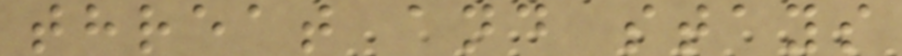threat and stays
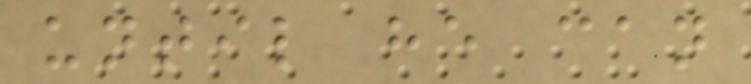until he can
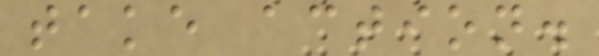take action.
